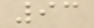93
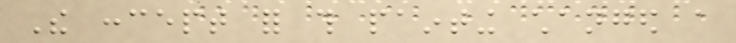The concept for this painting changed a
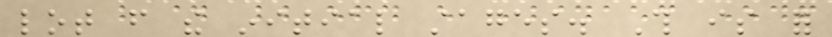lot from the initial stages. This is for
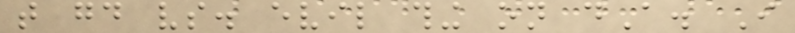that good vs. evil thing on dA. I
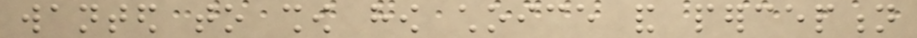wanted to show how choice and perception
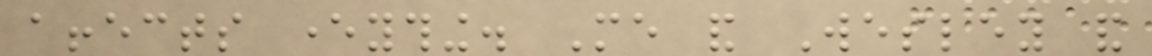affects everything. Me and Wesley and
